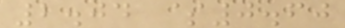2.04 $0.60
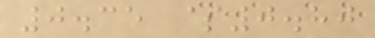0.35 $0.80
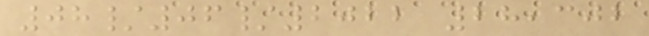08/06/2022 28,302
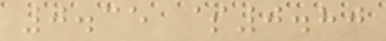0.35 $0.80
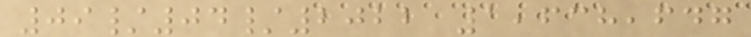09/04/2022 1,638,647
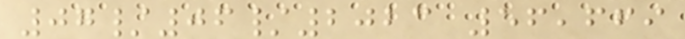07/06/2023 56,669
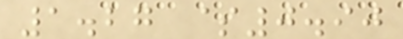1.27 $0.90
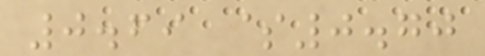0.69 $0.70
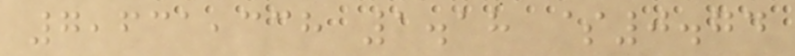7,631,338 1.18 $0.74
